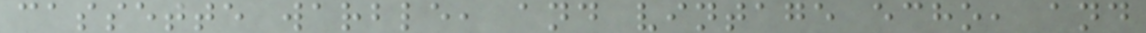cassette warble, and vintage echo, and
